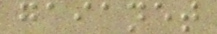gaianet
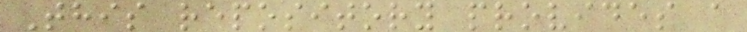This repository provides a
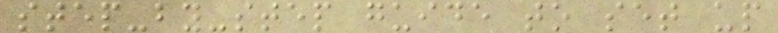step-by-step guide to set up
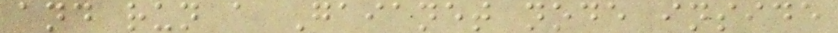and run a Gaianet node inside
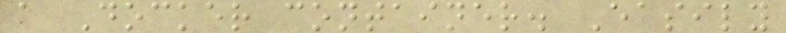a Docker container. Easily
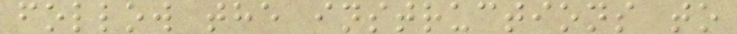follow the instructions to
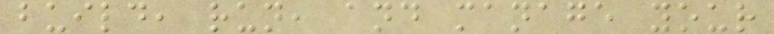build, run, and manage your
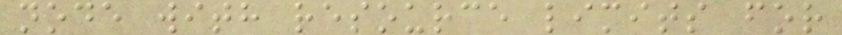node with resource limits for
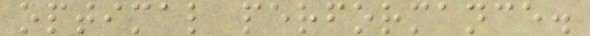optimal performance.
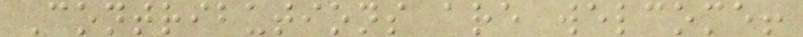Contributions are welcome!
